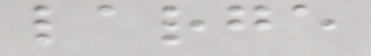large
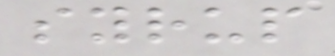syrup
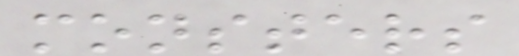monsters
